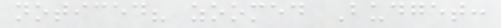noticed? zoomed Budget:
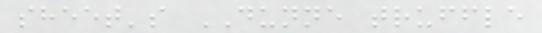sheet's DUNNE truffle
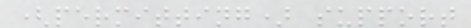(permitting) support
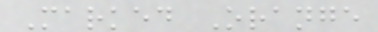Marked Orange
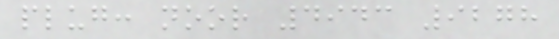plug: noor 4943 9278
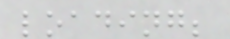loading;
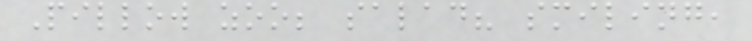Pillow zoo; salad? smiling,
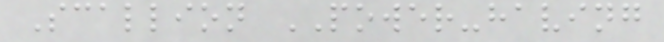Scallion POWER-having
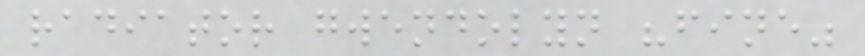radiator gwendolyn "fine"
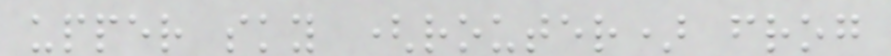upper sky (router) frog
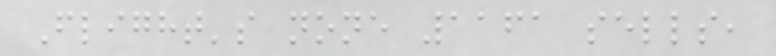Flight's none 1161 sells,
